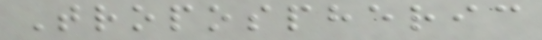Tropospheric
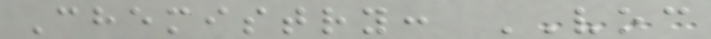Chemistry: VOC
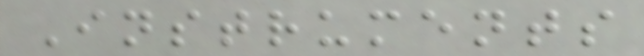Instruments
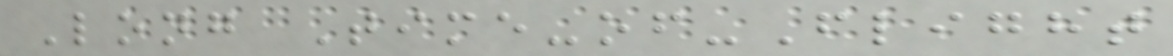Long Time-of-Flight
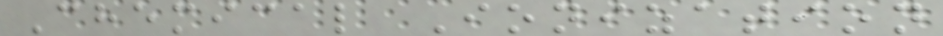Chemical Ionization
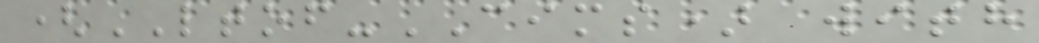(LTOF-CIMS) with
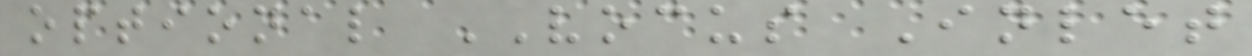optional VOCUS Inlet
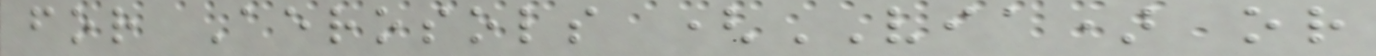for Aerosols (VIA) or
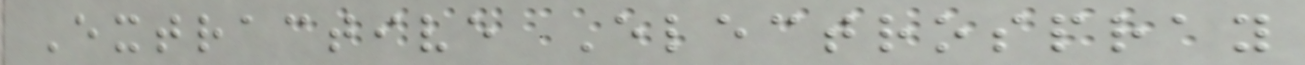Extractive Electrospray
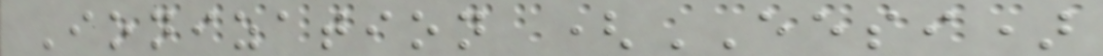Ionization (EESI)
